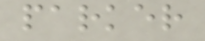parker
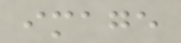image
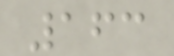163
